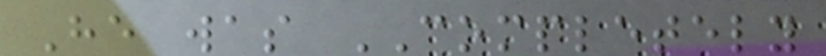He was COMPLETELY
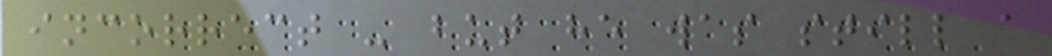incorrect - but he was still a
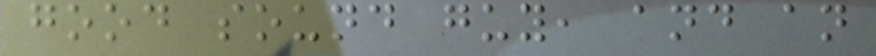good sound guy, and an
